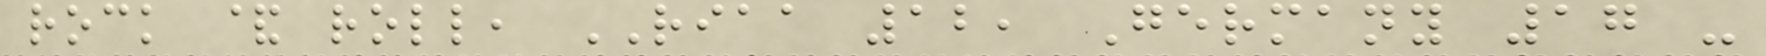rock & roll, RIAA 12, Germany 17 -
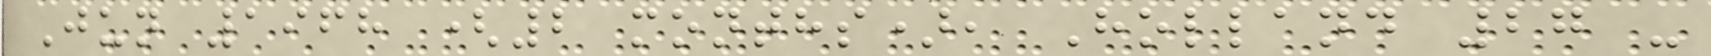Jun 1968 (2 months), Holland 27 -
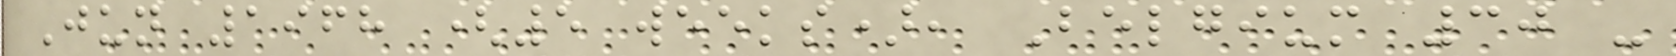Jun 1968 (5 weeks), Belgium 30 -
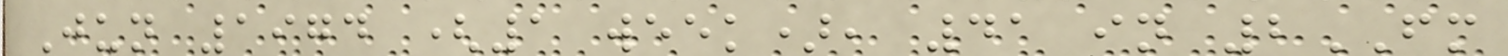Jun 1974 (1 week), 41 in 2FM
